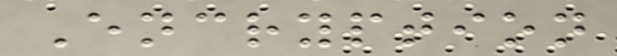Encryption
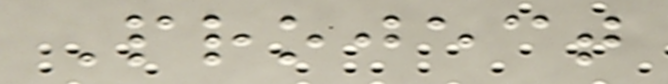Project
